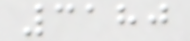3180
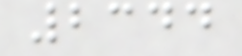2344
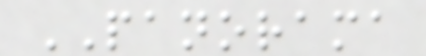PANORAMA
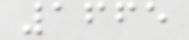1665
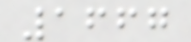1667
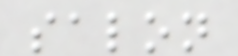salon
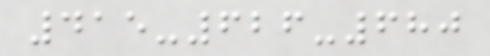415-626-680
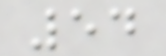54
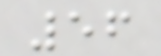56
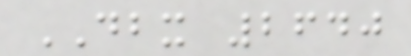DBX 2640
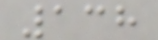138
